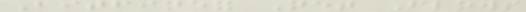Bitfinex Net Flows
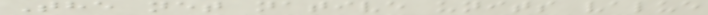The net native units value
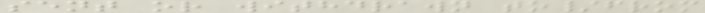sent or withdrawn to/from
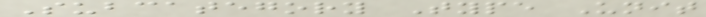Subcategory Type Unit
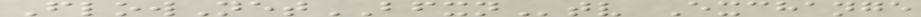FlowNetBFXNtv Exchange
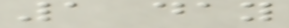1 day
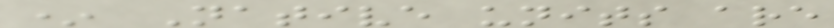* Native units are
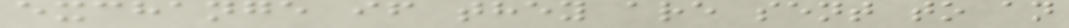exchange if they are sent to an
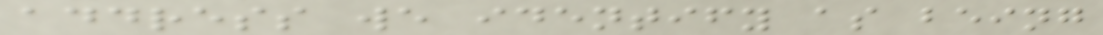address we identify as being
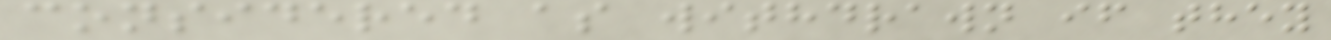considered as withdrawn if they
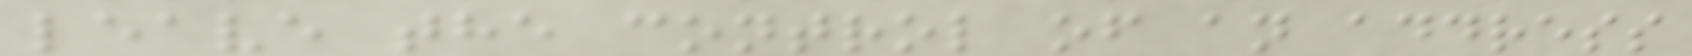leave the control of an address
